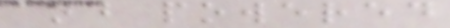and powered
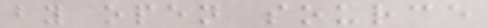by open source
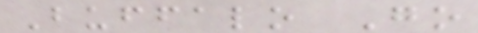Buffalo Go
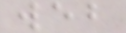web
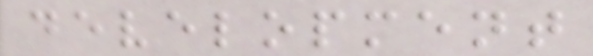development
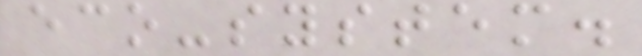eco-system.
